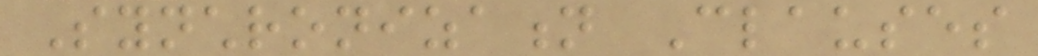Synchronization Clauses
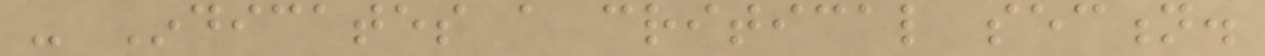- Indicates a critical section.
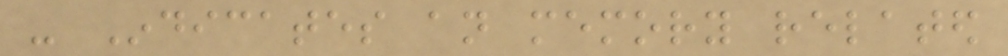- Indicates an memory related
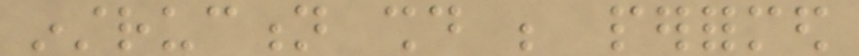instruction should be performed
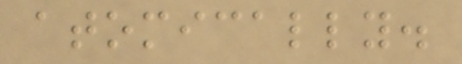atomically.
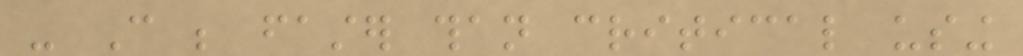- Can be faster than critical using
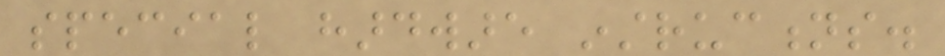special hardware instructions.
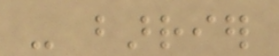- barrier
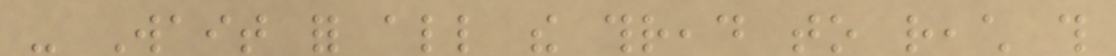- Wait for all the thread to reach this
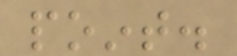point.
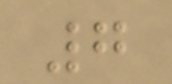7
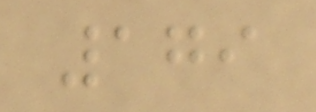179
